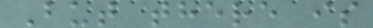But there is
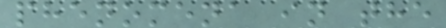phenomena in the
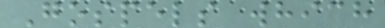Gospels which
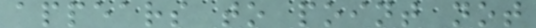appears to point not
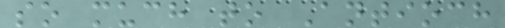so much to Antioch
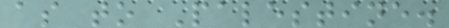as to Palestine.
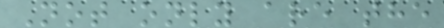Not only are the
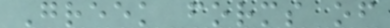Greek forms of
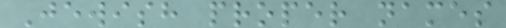Jewish proper names
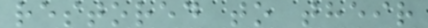restored to their
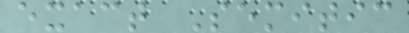exact Semitic
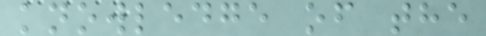knowledge of the
